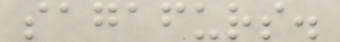sagafurs.
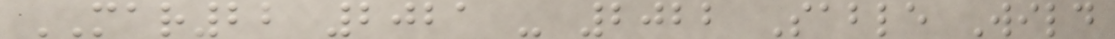MAR22 2021 - 2022 Sable Wild
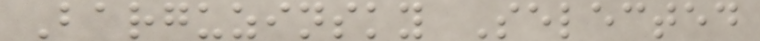Barguzinsky Selected
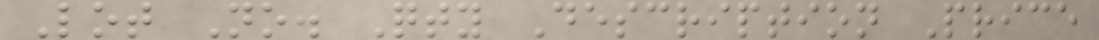Lot No. Qty Description Price
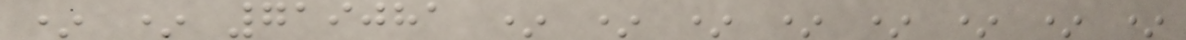* * 719081 * * * * * * * *
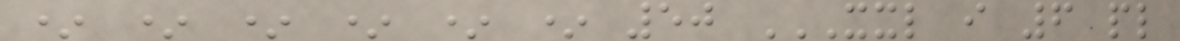* * * * * * 50 XXL I 6 PL
